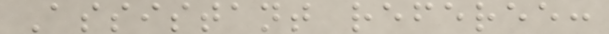Assistant referee:
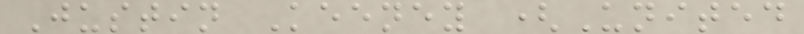Justin Keeney (United
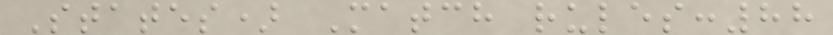States) Match rules:88
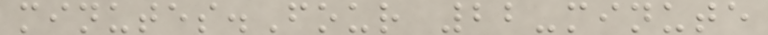minutes.Four 22-minute
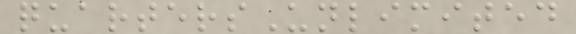quartersUnlimited
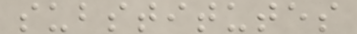substitutes
